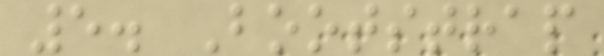5. Bootstrap
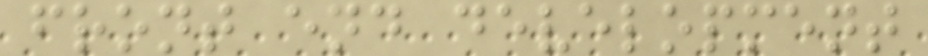front end development
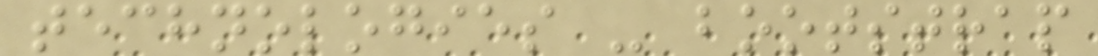technologies - bootstrap
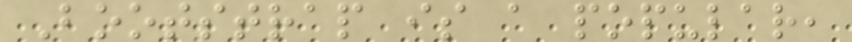Bootstrap is a popular,
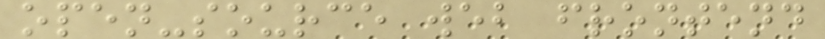open-source web frontend
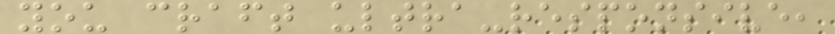you craft ultra-responsive,
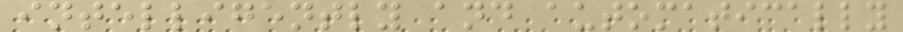intelligently and automatically
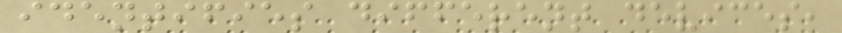identifies different devices,
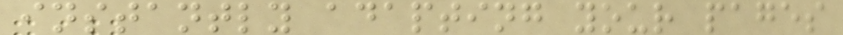instantly adapting your pages
